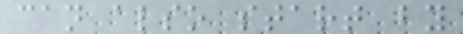can also start by
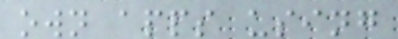own apps using
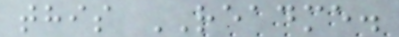this README.
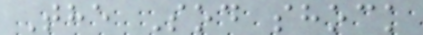The Sod shock
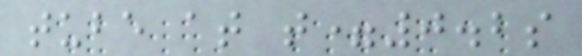tube at t=0.2s
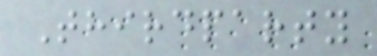Thirdparty
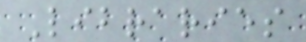Libraries
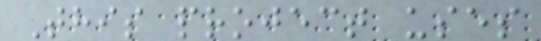This project uses
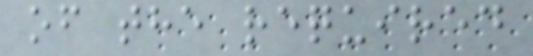of the required
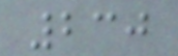230
